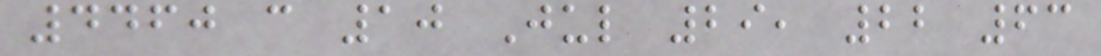4460 c 10 Jul 29, 22 63
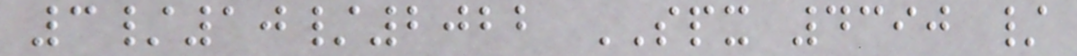3/10/2022 SPX 4390 /
